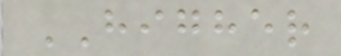HIGHER
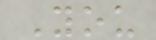You
